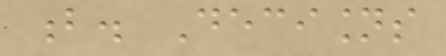b. Decisions
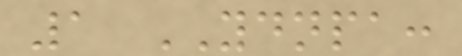1 YDNPA:
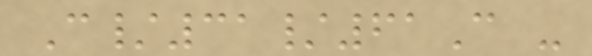C/31/61C -
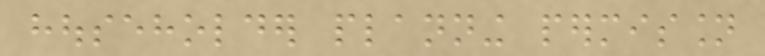householder planning permission
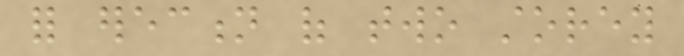for erection of two storey
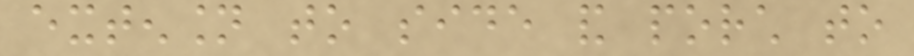extension to side and porch to
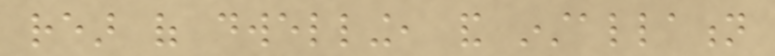rear of dwelling, and installation
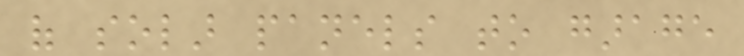of solar panels to garage
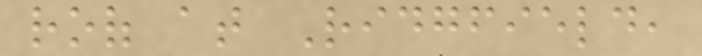roof at Ridgfield,
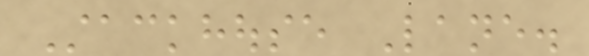Stackhouse Lane.
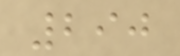290
